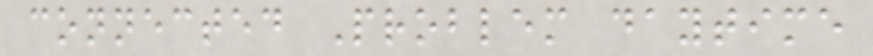connected Problem daytime
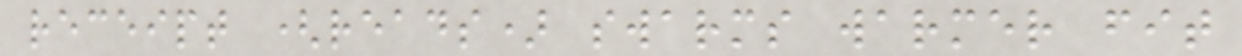receipt (reads) swarms warmer fit
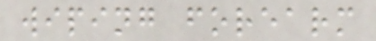wiping forearm
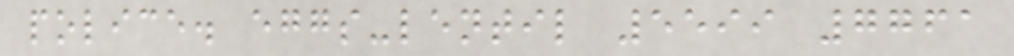police. eggs-lentil 5599 7761
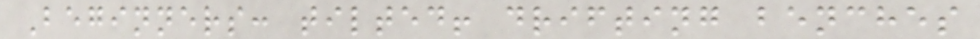Beginners: tilted! drifting benches
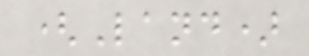(Land)
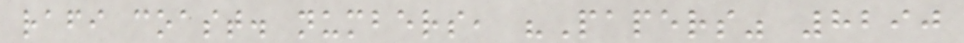rafi coast. numbers, "Papers" 8290
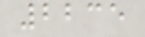2235
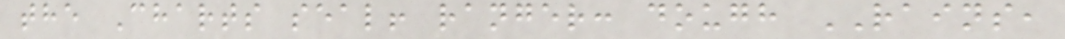the Charts seal! ranger: dough RAINS,
